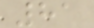81
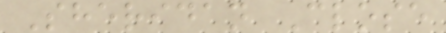Sheridan Close
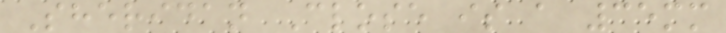Sheridan Close is a 35mm
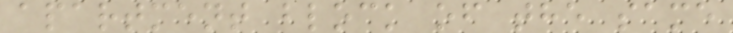apartment block of the same
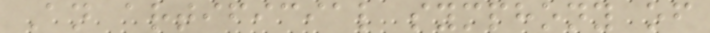An artificial symphony of
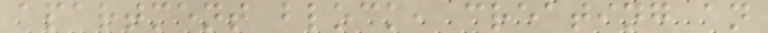apartment block, creating an
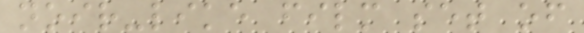noir-like film set of
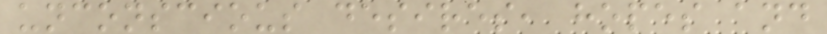unconscious desires, hopes and
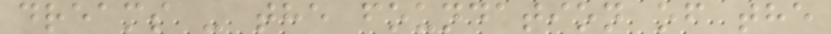dreams - the foundation of the
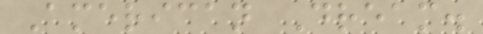American Dream.
